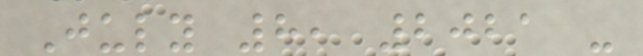July 8, 2021 -
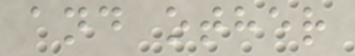and other
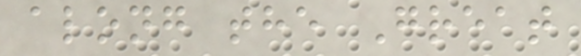along the Great
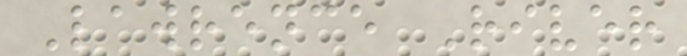Lawrence River
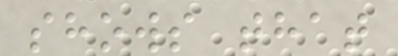shows that
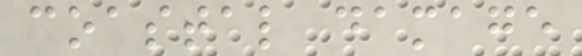coastal damage
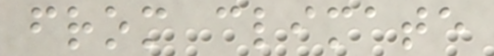from climate
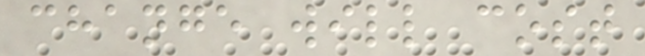change will cost
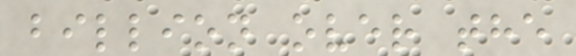billion over the
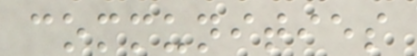communities
